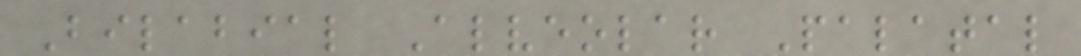Bilabial Alveolar Palatal
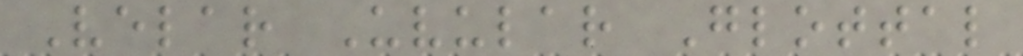Velar Uvular Glottal
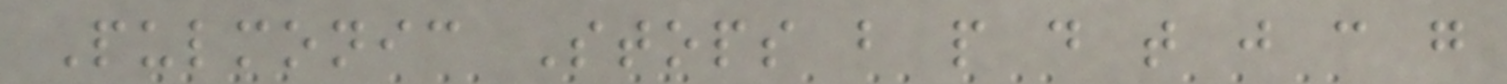Pulmonic Stops b p d t j c g
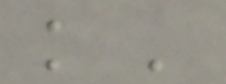k '
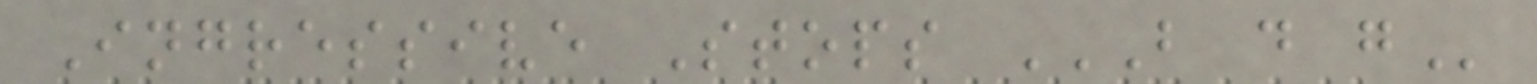Ingressive Stops B D G
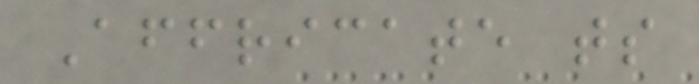Affricate ts
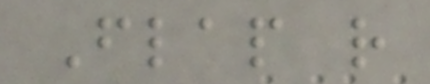Flap r
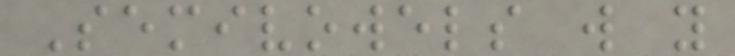Semivowels w y
